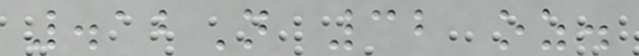.12N 32 oz.
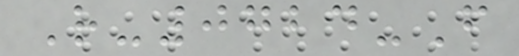R-0724-F
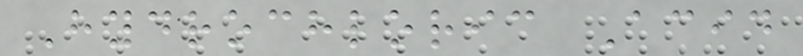Hydrochloric Acid
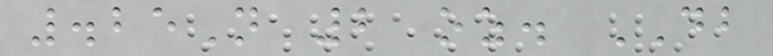.25N 2 oz. DB
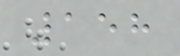158
